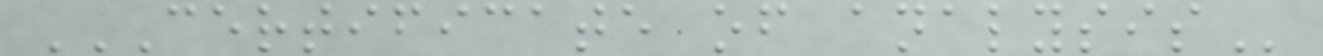CERTIFICATE OF ANALYSIS
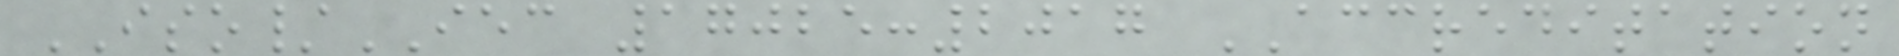ISO/IEC 17025:2017 ACCREDITATION
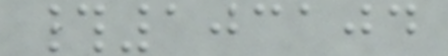#103104
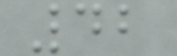42
